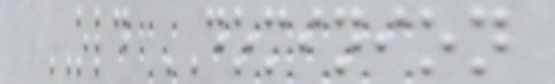OLD DOMINION
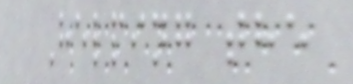Helping the
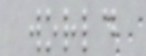world
